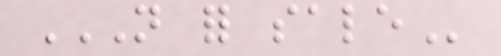NOT FOR SALE
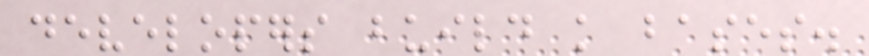developers build knowledge bases.
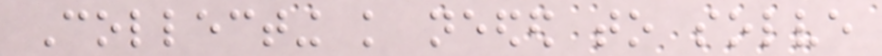Collecting knowledge needed to solve
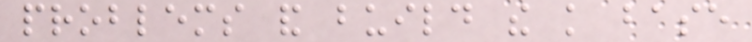problems and build the knowledge base
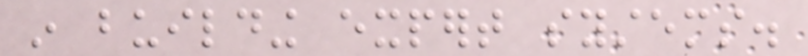in building expert systems.
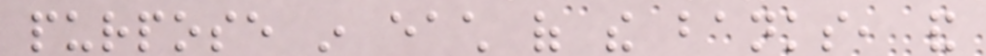purpose in each of the banks, and
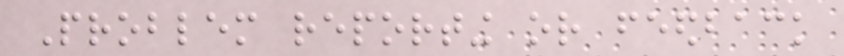Problem reporting or feedback
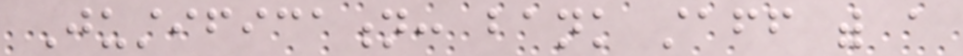Justification: bank staff with a
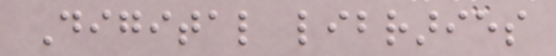Digital libraries
